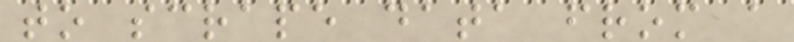to scrape data from a
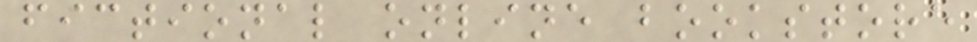fictional online bookstore
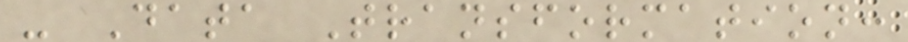- Data Transformation:
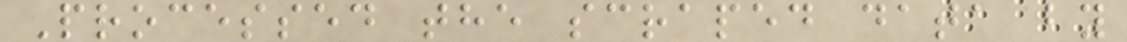Processed the scraped data by
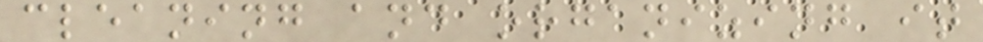cleaning and organizing it
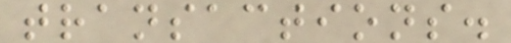transactions.
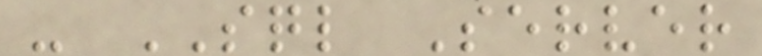- SQL Server
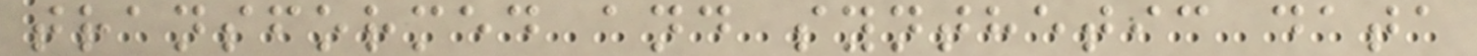transformed and synthetic data
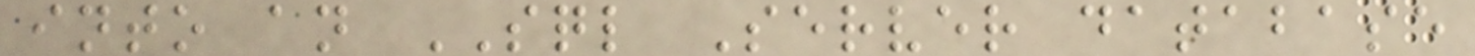into an SQL Server database
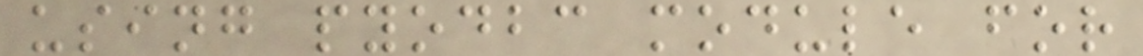using pyodbc module for
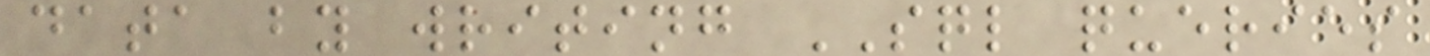data by writing SQL queries
